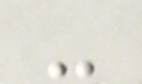-
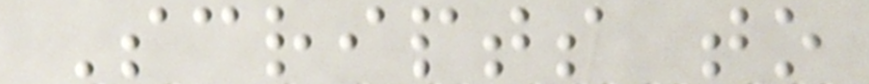Scripts to
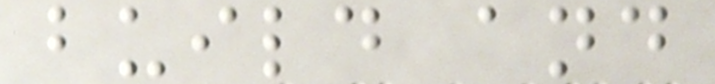build and
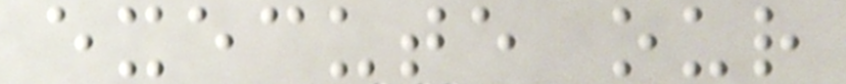execute our
